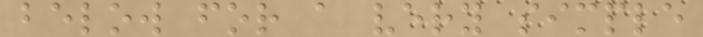below for a very simple
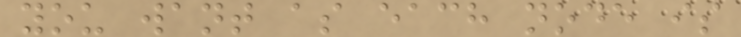you want as each node is
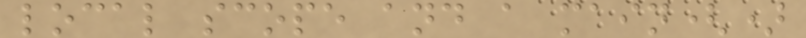local scope and a main()
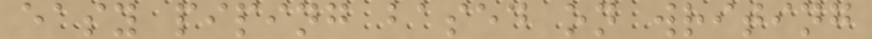easy piping based on writing
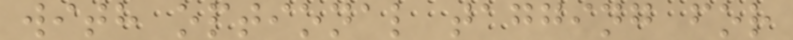with optional tagging for
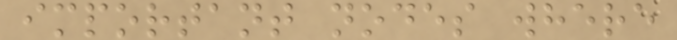important nodes where
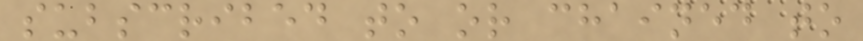subscribed to or chained to
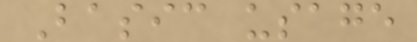Basic usage
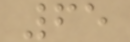65
